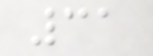31
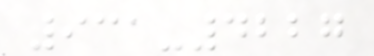931-4227
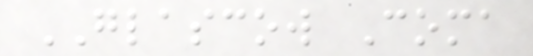GLASCOW Coma
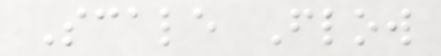Scale Flow
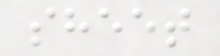sheet
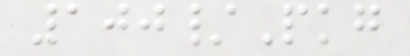100/Pkg
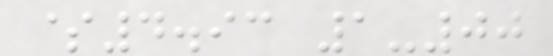$4.93 1-00
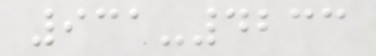931-4233
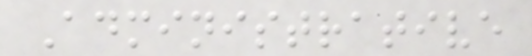Administrative
